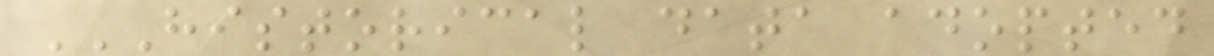HISTORICAL DATA ADOPTED
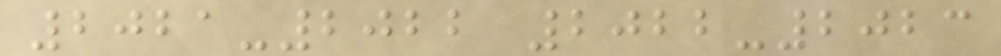2021-2022 2022-2023
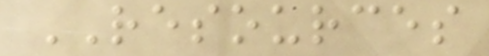RESOURCES
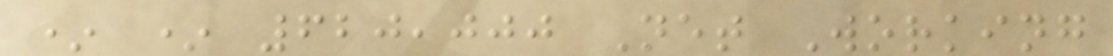* * 620,000 Net Working
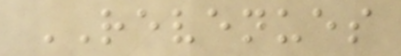REVENUES
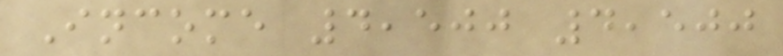Income 4,500 4,500
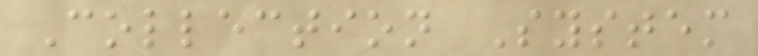Collection System
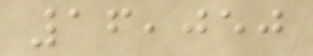16,050
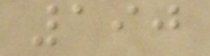190
